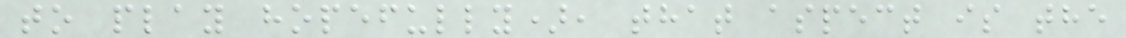to play hopefully), that aspect is the
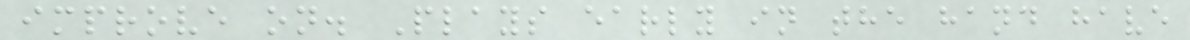improve on. Plays early in the hand have
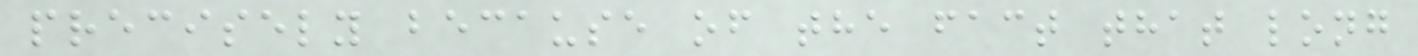precisely because of the fact that long
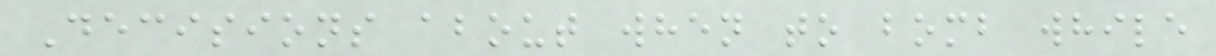Decisions about when to bomb while
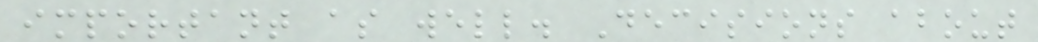important as well. Decisions about
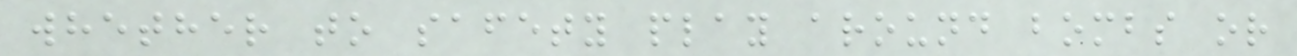whether to safety play around bombs or
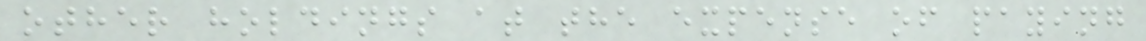other holdings at the expense of paying
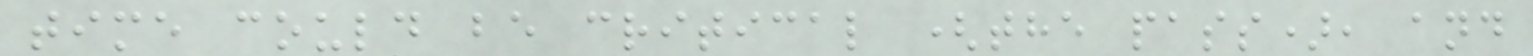time could be critical (the pass), and
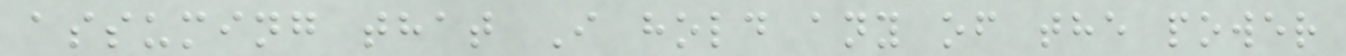assuming that I hold any of the power
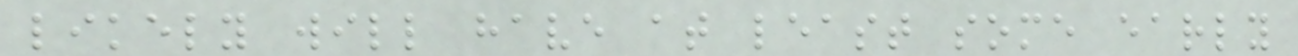likely will have at least some early
